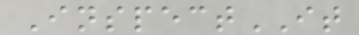InspectIT
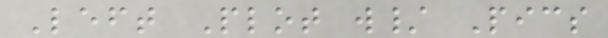Left Plot w/ Pics
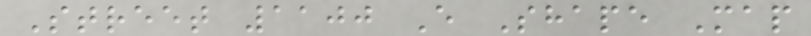Street 1100 E Shape Map
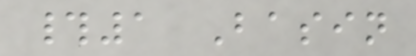#1 Basin
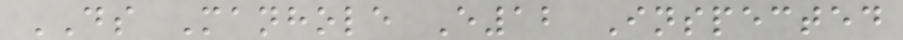DS Manhole E12 Inspected
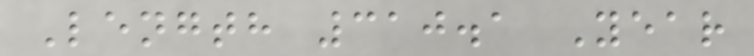Length 310.1 Year
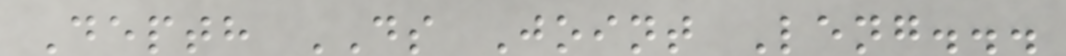Depth DS Joint Leng...
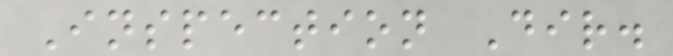Inspection Dir.
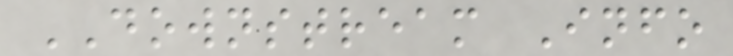DOWNSTREAM Info
